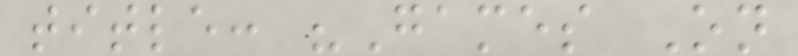title: "Games On
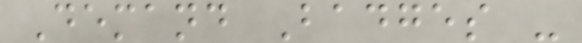Demand Badges -
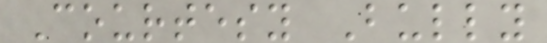Courtesy Bully
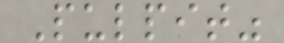Pulpit"
